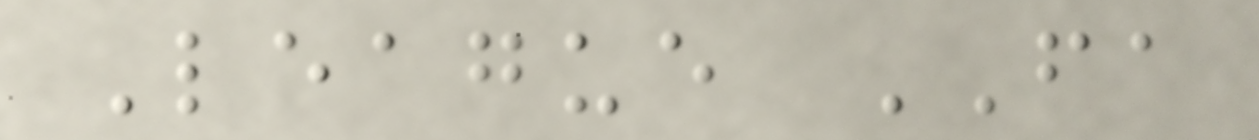League FA
